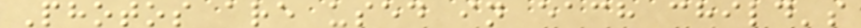Photos are used in each child's
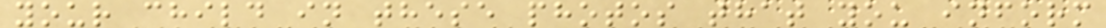your child in these photos that you inform
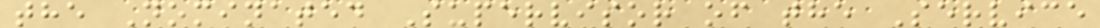the Nominated Supervisor of the Service
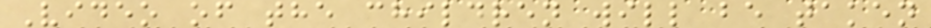Video of the children will be taken
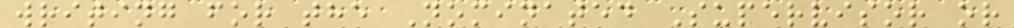writing for the Nominated Supervisor or
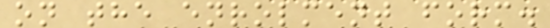on the enrolment form.
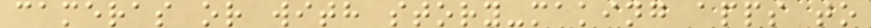cameras or with story-making apps to
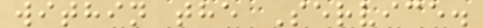within the Service.
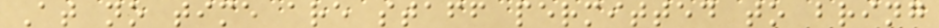At no time are staff permitted to bring
